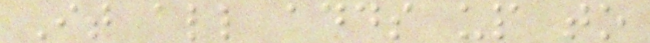It all adds up to
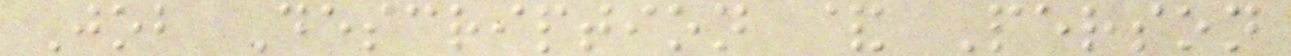Job Description & Person
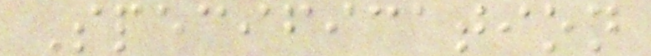Specification
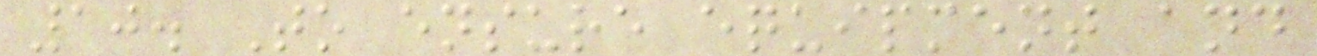10. To ensure equipment and
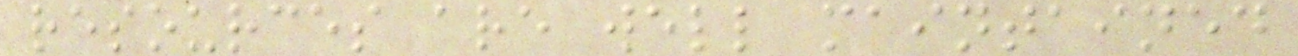resources are well maintained
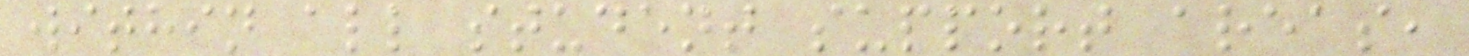within all student support areas,
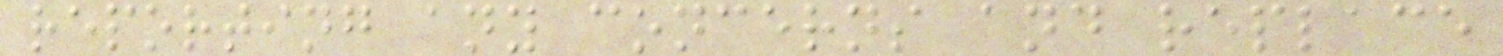reporting any concerns and replace
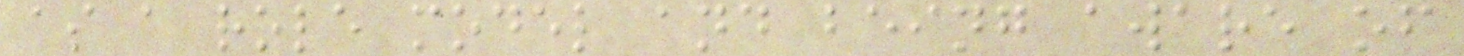as a role model and being aware of
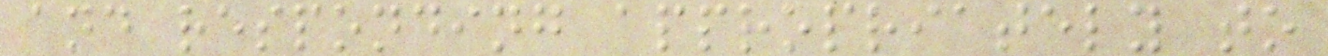and responding appropriately to
